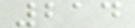214
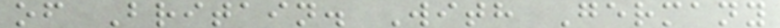of Britain. With Germany
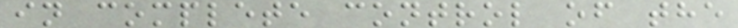in complete control of the
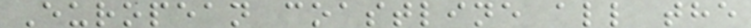European coastline all the
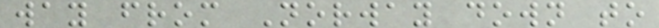way from Norway down to
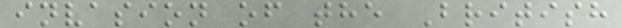invasion of the British
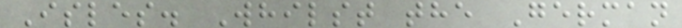Isles. Whilst the German
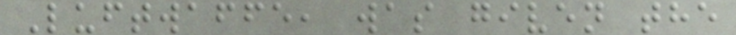Luftwaffe, was given the
